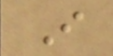I
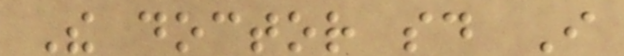The doctor said I
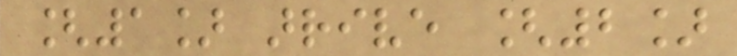[1] arrive [2]
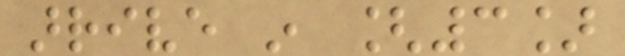arrive in [3]
